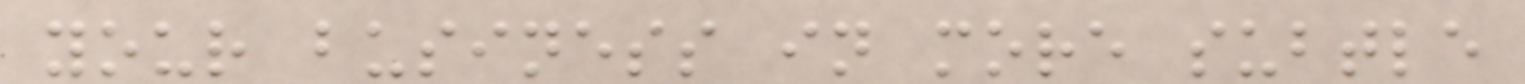your business in more subtle
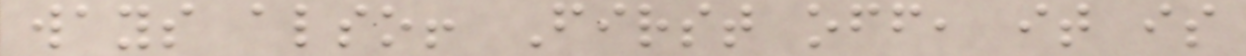ways also! First off, it is
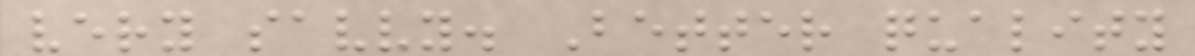very savvy. Better quality
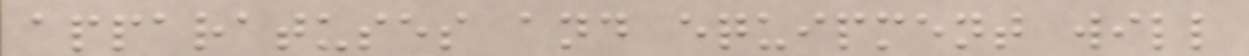apparatuses and equipment will
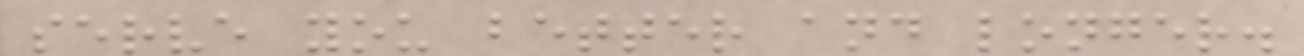serve you better and longer.
